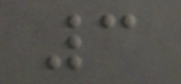3
